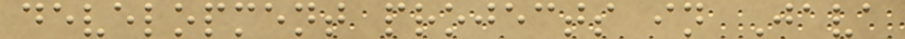development projects in Java
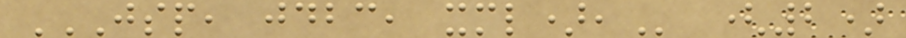JSP, JDBC, XML), (2)
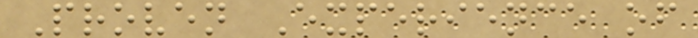Proven Experience of
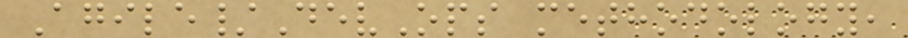Agile/DevOps methodology,
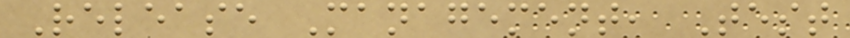Release Management, Test
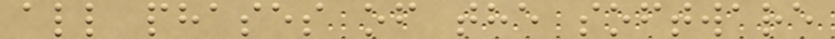all phases of the software
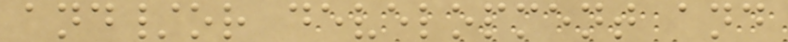and/or development and
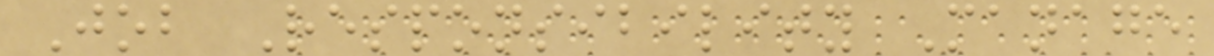Job Responsibility Manage
